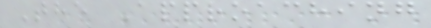The Approaching
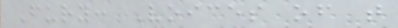Fury: Voices of t
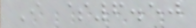I $6.50
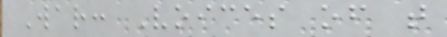War: Voices of t
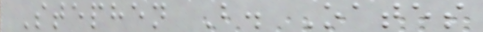Stephen B. Oates
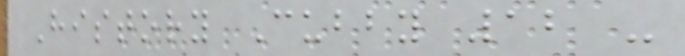History Cubby 12 -
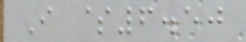I $6.50
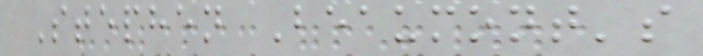Stephen Beaumont's
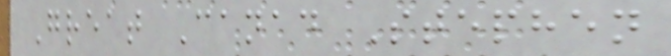Great Canad Stephen
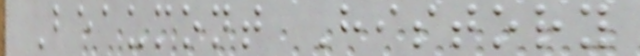Beaumont History
